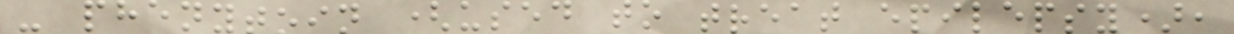- phenytoin (used to treat epilepsy),
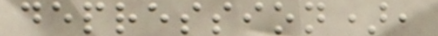depression),
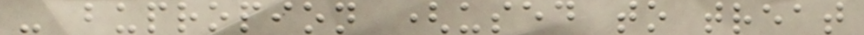- bupropion (used to treat
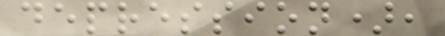depression),
